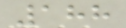188
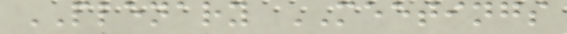PLENARY MEETINGS
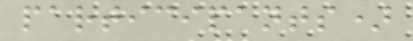participants)
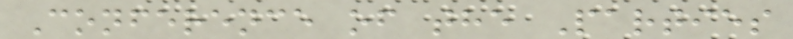Conference of the Parties
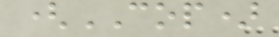(COP)
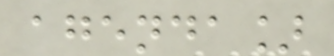agenda]
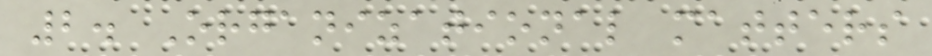2. Organizational matters
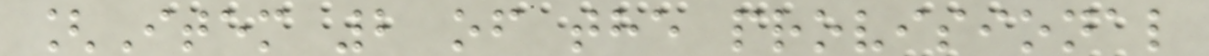[Item 2 of the provisional
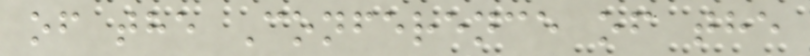of the Conference of the
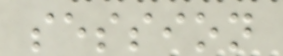session
